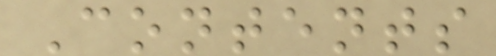Contents
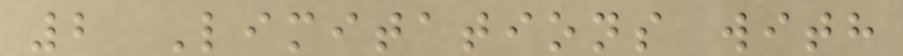2 Limitations with
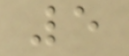5
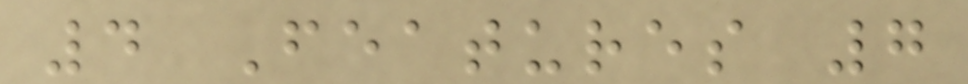4 Features 7
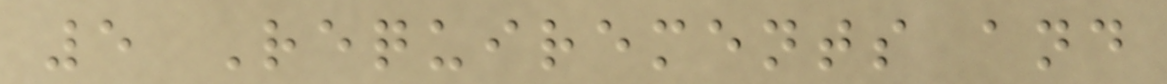5 Requirements and
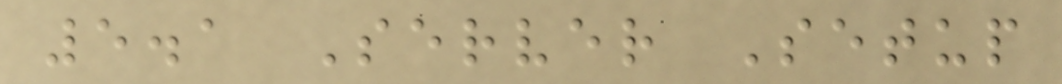5.1 Server Setup
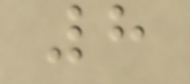8
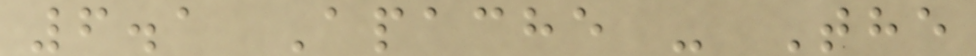6.1 Apache - The
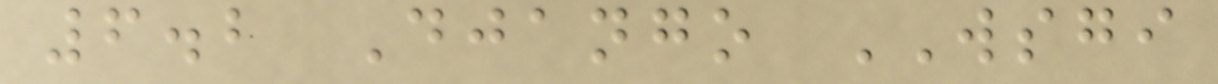6.2 Django WSGI
